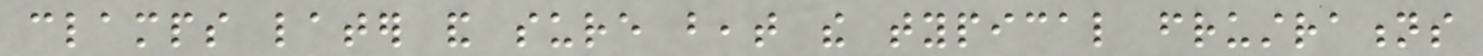clamps later and sure beat the typical frustrations
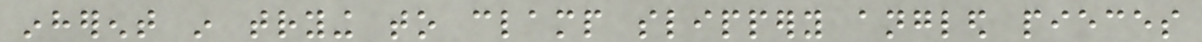inherent in trying to clamp slippery angled pieces
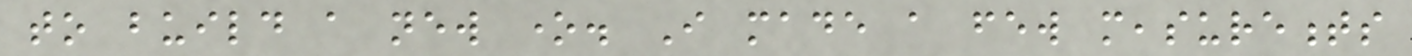to build a new one. I made a few measurements
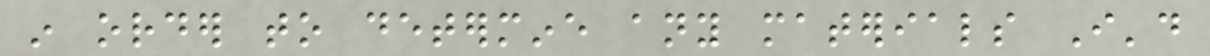in order to determine any materials I'd
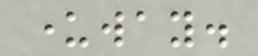underway.
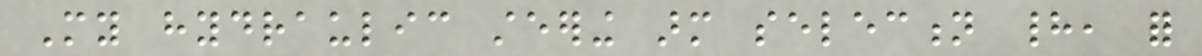My hydraulic steering arm selection had, for
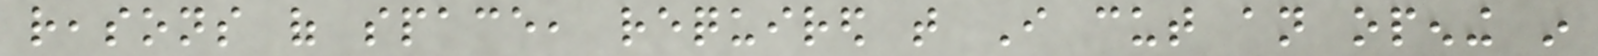reasons of space, required that I cut an opening in
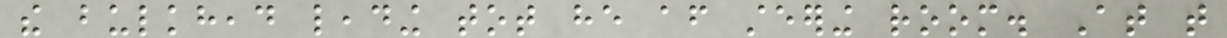the bulkhead leading tot he after steering room. At that
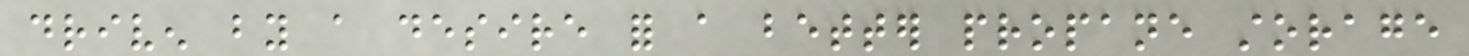driven by a desire for a better propane storage
